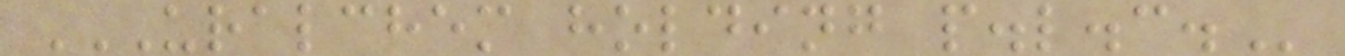URALCHEM HOLDING P.L.C.
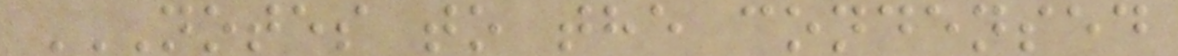NOTES TO THE CONDENSED
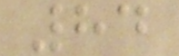84
